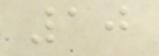10
